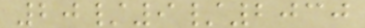20/9/2030
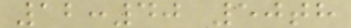12:40 50th
